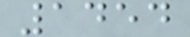1454
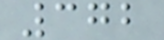372
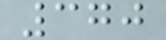370
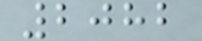2082
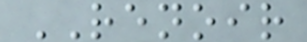RENOIR
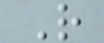R
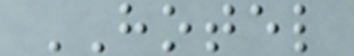HOTEL
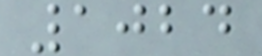1024
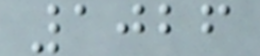1026
